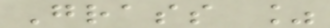Grass %
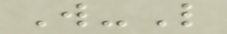W-L
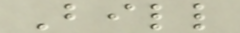Bill
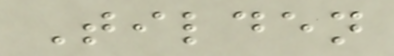Tilden
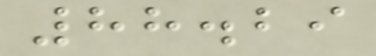88.29
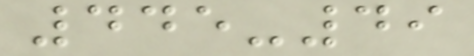445-49
